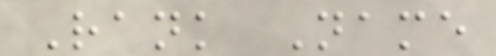Rank Name
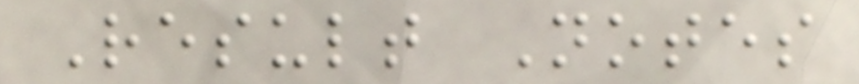Result Notes
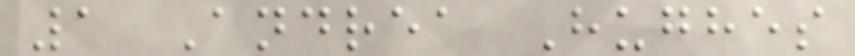1 Andrea Hughes
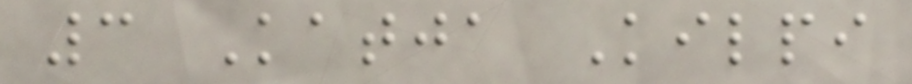3 Katja Kilpi
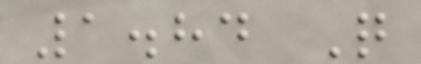1.84 Q
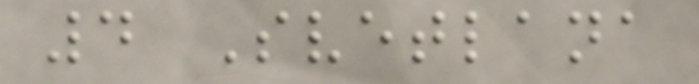4 Svetlana
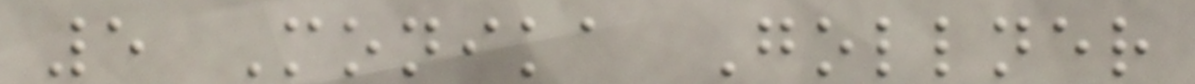5 Monika Gollner
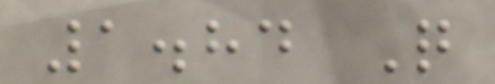1.84 Q
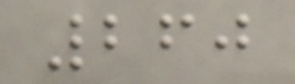260
